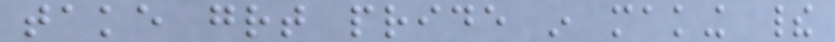take great pride in making their
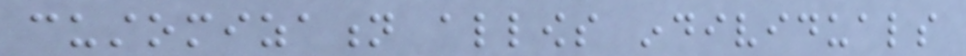customization allows individuals
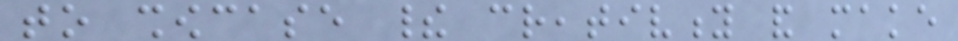to showcase their creativity and make
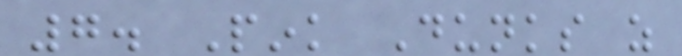7. Pink Dunks as
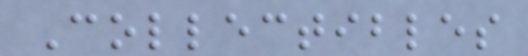Collectibles
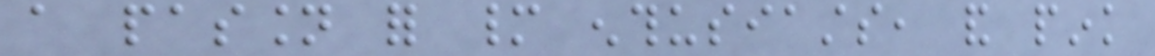a passion for many enthusiasts, and pink
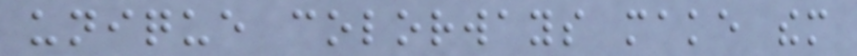unique colorways make them
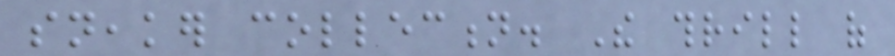sneaker collection. The thrill of
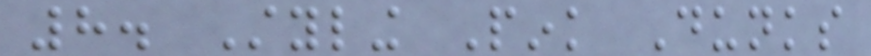8. Styling Pink Dunks
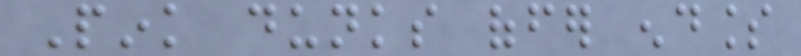Pink dunks offer endless
